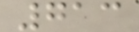713
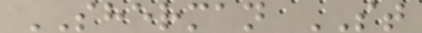SHERMAN ST
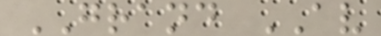GRAND AV
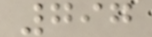797
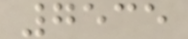7535
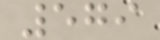579
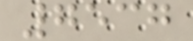7537
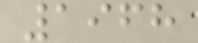1968
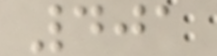401
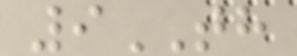9TH
